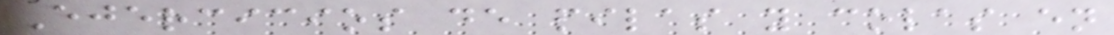Ejercicios de pilas y colas en
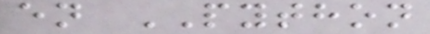en PYTHON
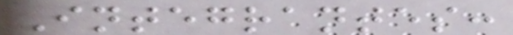Integrantes:
